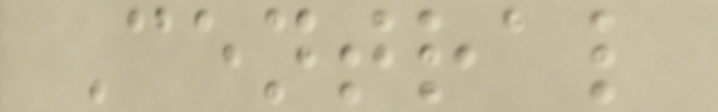Central
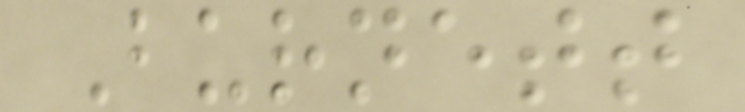Burnett
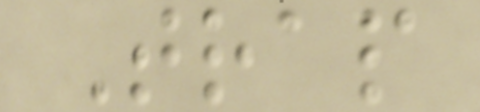Trap
